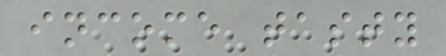income tasty
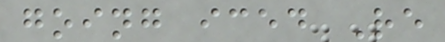going iced Re
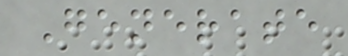Generate
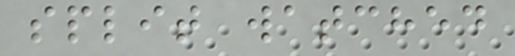split watched
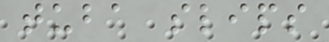tuba slips
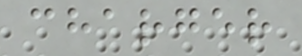charger
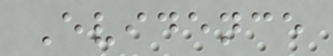Evidence
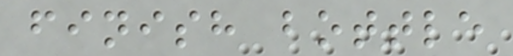finish bottle
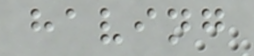having
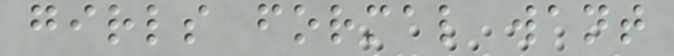girls formal want
